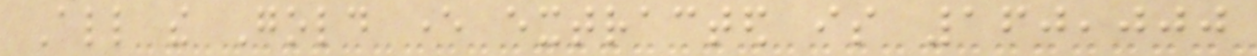All the Gold ever extracted is 160,000
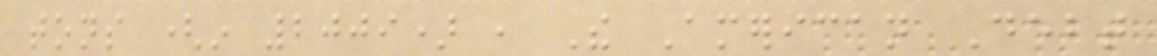tons (in 2009) , The American Debt
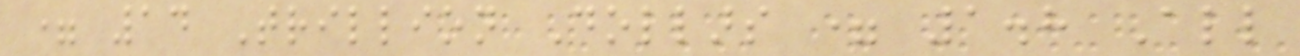= 14 Trillion Dollars = 1.8 All
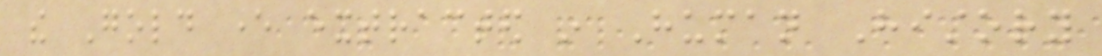the Gold ever extracted in Human History
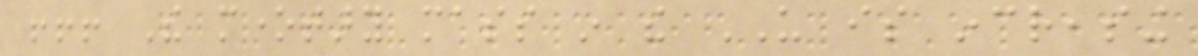!!! The monetary mass in the US is increasing
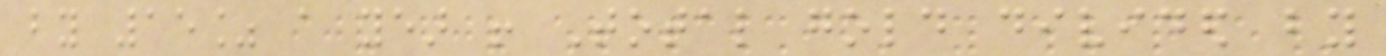by 15% a year ! Total gold divided by
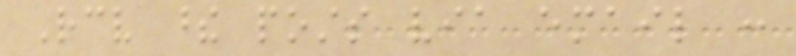Receive these posts via email :
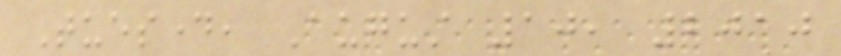Tuesday, August 10, 2010
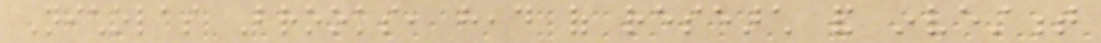Nicholas Brooks, head of research and investment
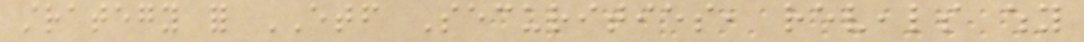strategy for ETF Securities, reveals why
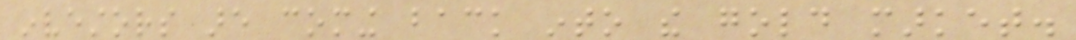investors are coming back into the gold market.
